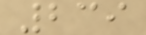239
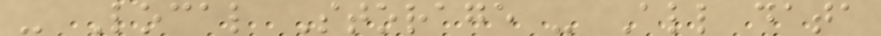- Local Storage - All data
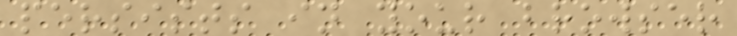persists in your browser
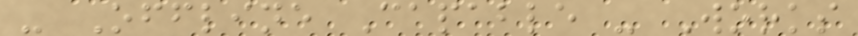- Offline Capable - Works
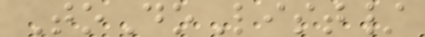ToDoList/
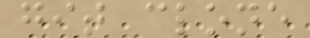git clone
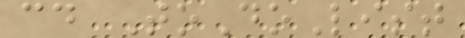cd ToDoList
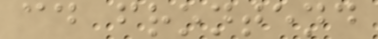cd frontend
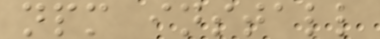npm install
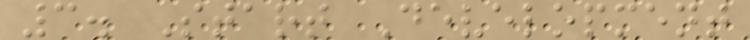3. Start Development
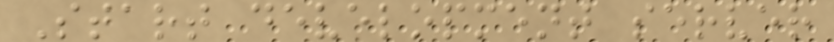Start development server
